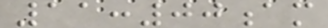11:00am
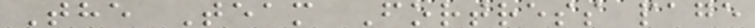The Team Fortress page
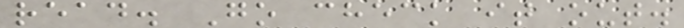read. Go check it out.
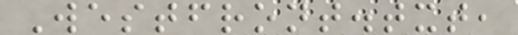Westfront.txt,
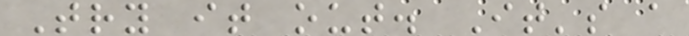Try it out. It's a
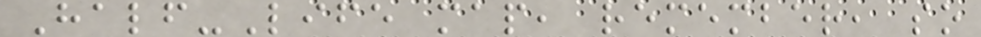Half-Life map, remember, so
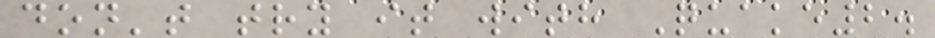don't try it with Quake2.
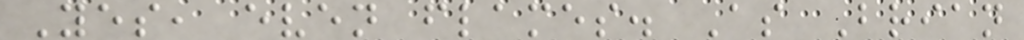Yes, even flames. As Brian
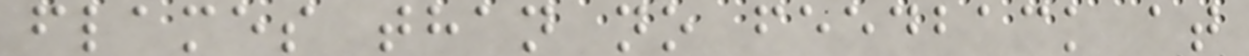flames than no feedback at
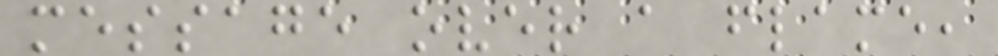message over a flame,
